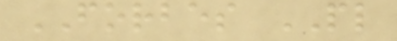FORBES PL
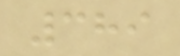389
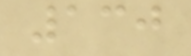130
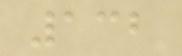132
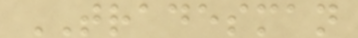TRADESMAN
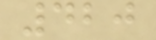420
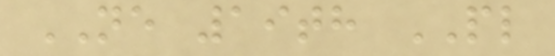NE 19th PL
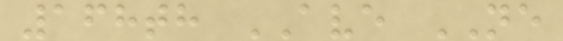168th AVE NE
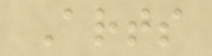Arts
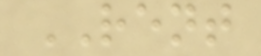RENT
